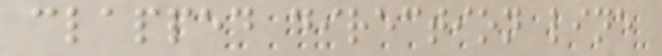clapped direction line
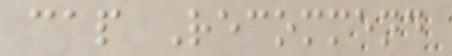cap Recommend
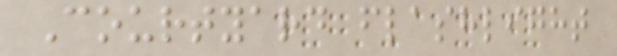Courtyard flashlight
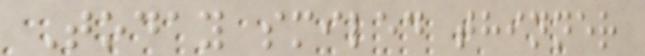Today smiled thinner
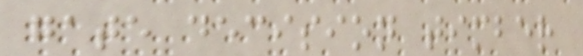gate decision timber
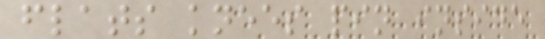flats knees pin inside
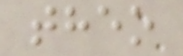theo
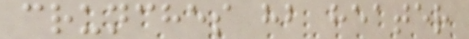crunches hb heater
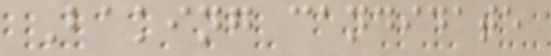Baking candidate
